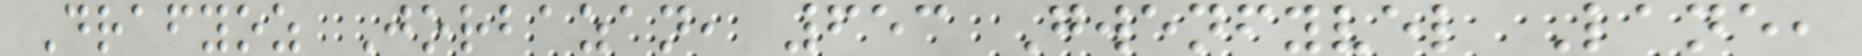Drafyoz Jorbazan, 653 Gwenfyvel Lane,
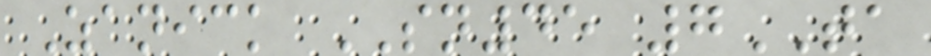Zanick SN45 7TA
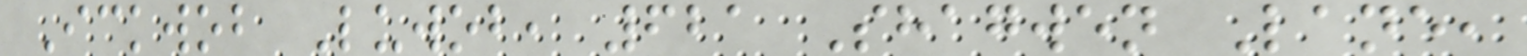Ickwob Luwob, 621 Shagwen Lane,
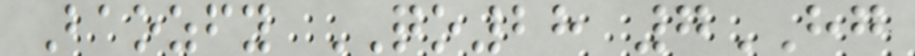Baozfy QO28 7HG
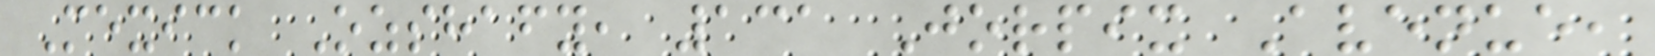Mexick Ozshafy, 131 Jorpix Avenue,
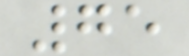75
